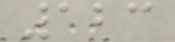123
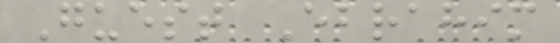Guest Ebrahim
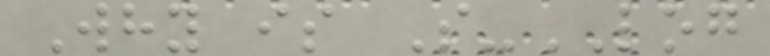Why is S-LOG
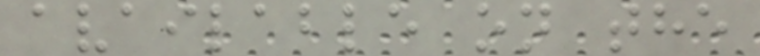available on the
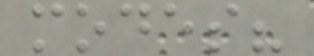modes?
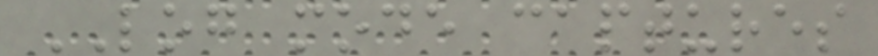LOG mode captures
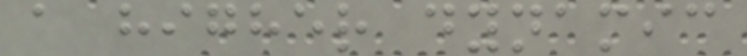a higher dynamic
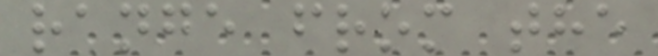range from the
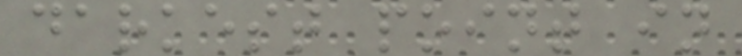darkest point in
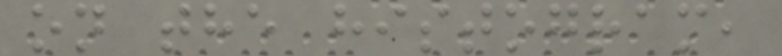on the histogram,
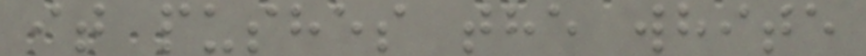it pushes the white
